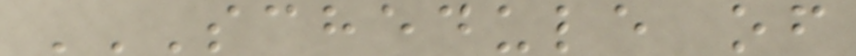SCHEDULE OF
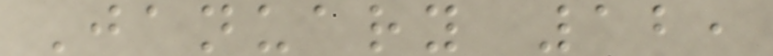January 12,
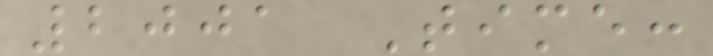2001 Time:
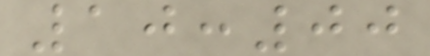10:00
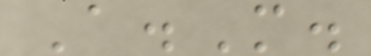A.M.
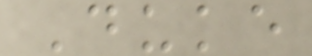Duke
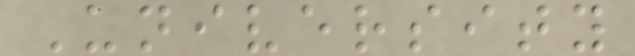University
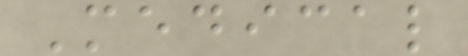Medical
